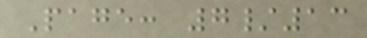Page: 7/13
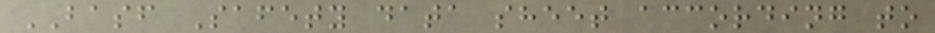BASF Safety data sheet according to
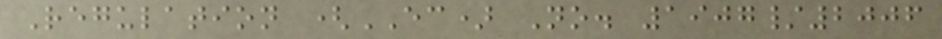Regulation (EC) No. 1907/2006
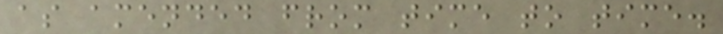as amended from time to time.
